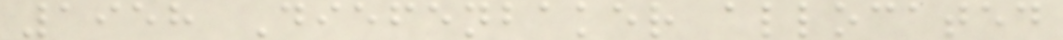1958 Diefenbaker allocated
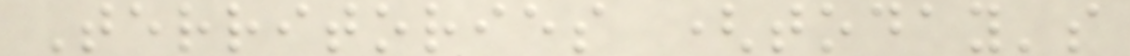Territories (today's
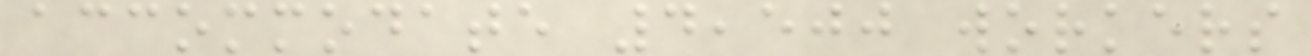accommodate 4,500 workers
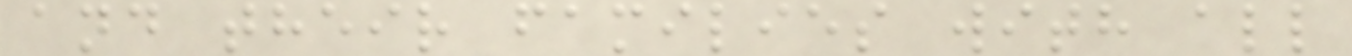and their families with all
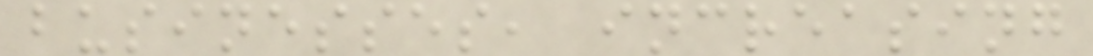businesses, increasing
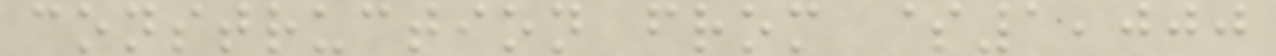construction from $1,000
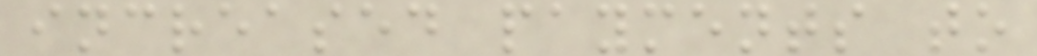increased payments to
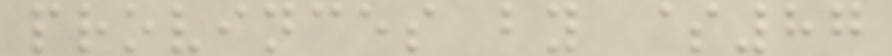provinces by $87
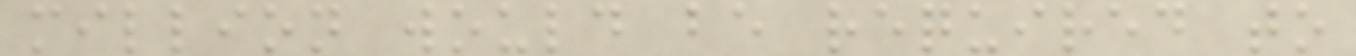million would be required to
